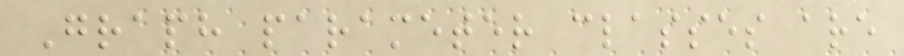Graph parameter classes are
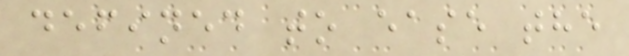defined to ease the
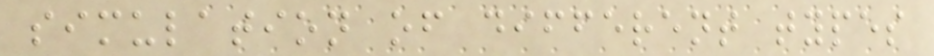simulation of different types
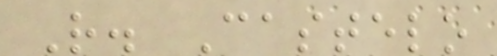R. Castelo
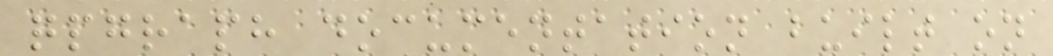qpgraph documentation built on
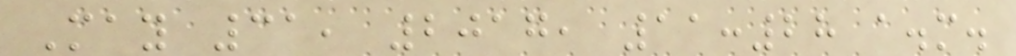May 31, 2017, 11:28 a.m.
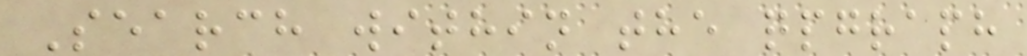Search within the qpgraph
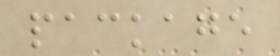package
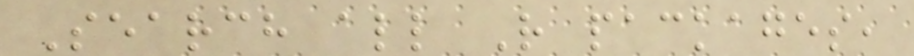Search all R packages,
